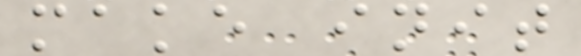make init
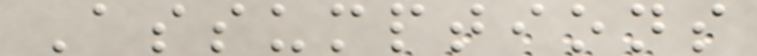Assumptions
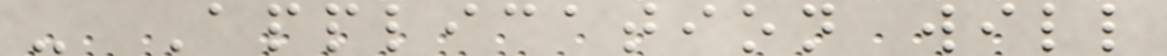- Application will
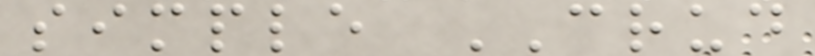simple CRUD
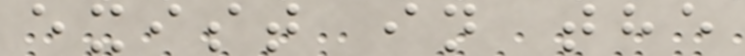exist in the
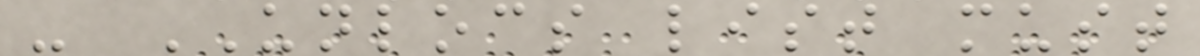- UNLOCS list must
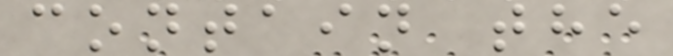contain the
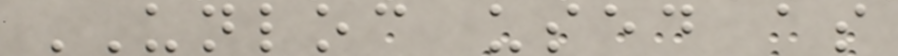UNLOC used as
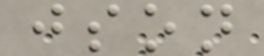json
